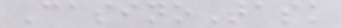CasinoTask
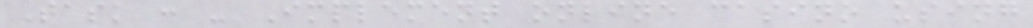Task : - Implement online casino using
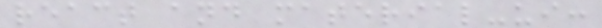react and material-ui:
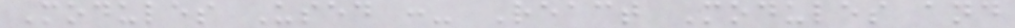Modules Used :- React Modules and
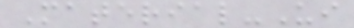Material-Ui
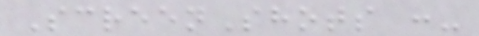ScreenShots :-
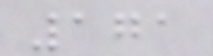171
